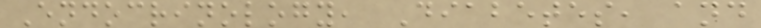Endocrinology, Diabetes, and
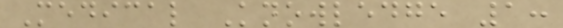Medical Knowledge 1:
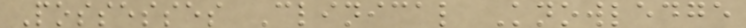Possesses Clinical Knowledge
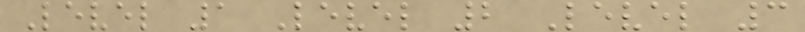Level 1 Level 2 Level 3
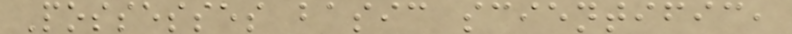Possesses basic scientific,
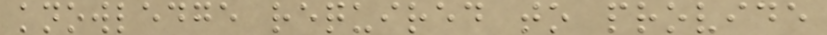knowledge required to provide
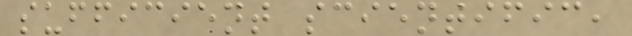sufficient scientific,
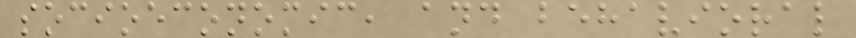socioeconomic, and behavioral
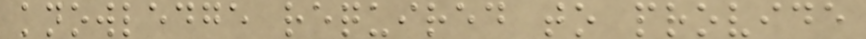knowledge required to provide
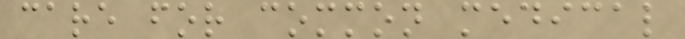care for common medical
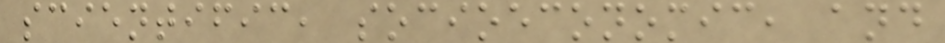scientific, socioeconomic, and
